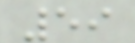59
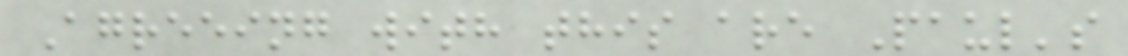Agreeing with this are Paul's
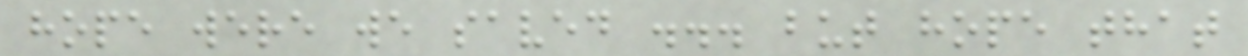hope were we saved ... but hope that
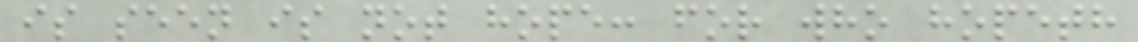is seen is not hope: for who hopeth
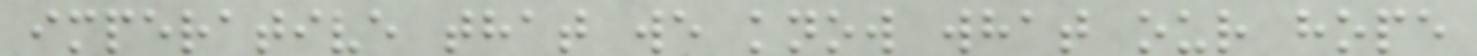imperative that we know what our hope
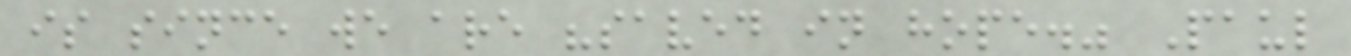is since we are "saved in hope." Paul
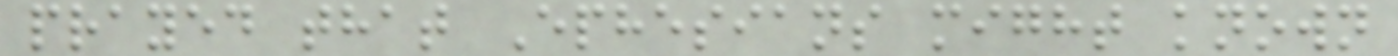prayed that Ephesians might known
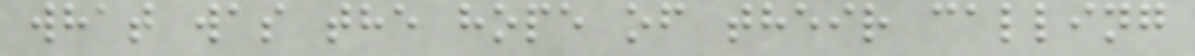what was the hope of their calling
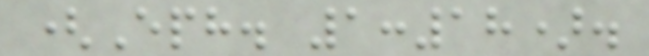(Eph. 1:18).
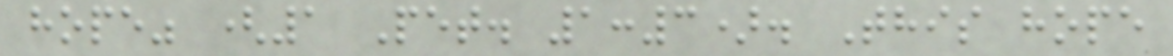hope" (1 Pet. 1:3). This hope
